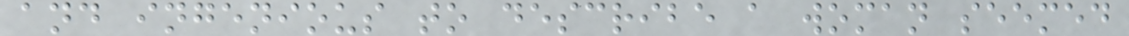and ingenious to describe a woman seemed
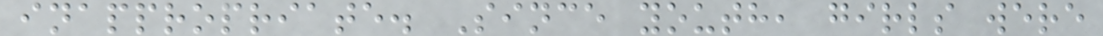inappropriate. Since youth, girls were
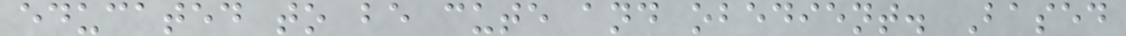educated to be cute and obedient. Based
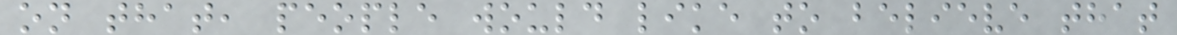on that, people would like to believe that
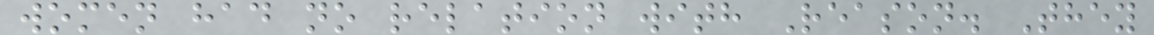women had no relation with Reason. They
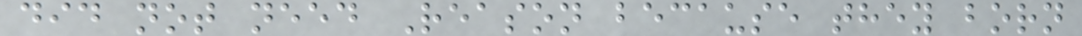did not need Reason because they born
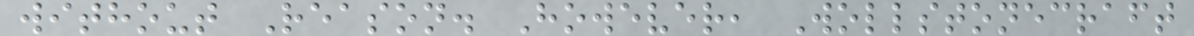without Reason. However, Wollstonecraft
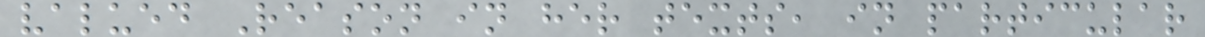valued Reason in her texts, in particular
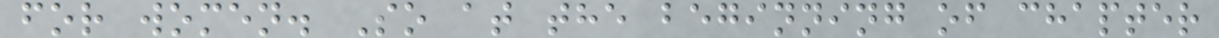for women. So at the beginning of chapter
